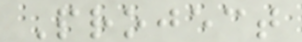Project
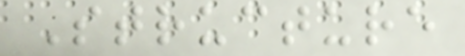Structure
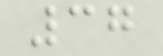37
